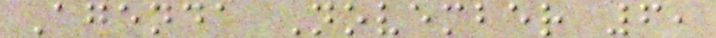Agenda November 6,
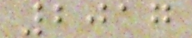2017
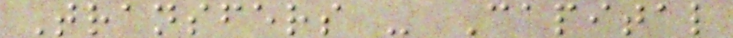Transfers - Capital
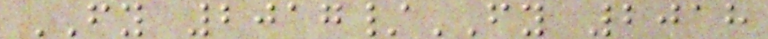FY 2017/FY 2018
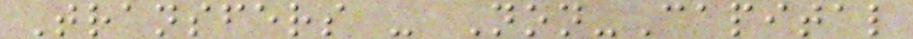Transfers - Non-Capital
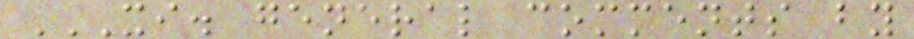XI. GENERAL COMMENTS BY
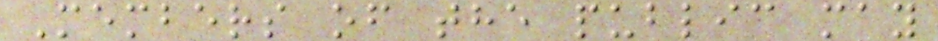Members of the public may
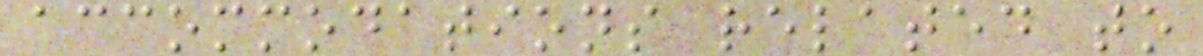accommodations related to
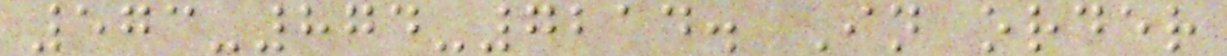573-874-7214. In order
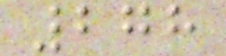278
